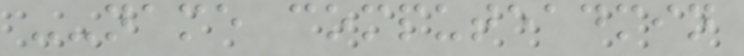--name computeadmin
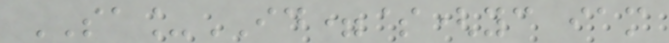SA_ID=$(yc iam
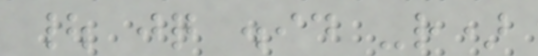| jq .id -r)
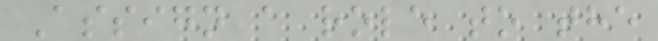Assign a role to the
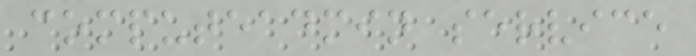computeadmin service
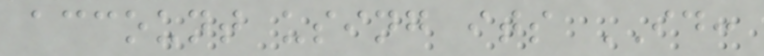account using its ID:
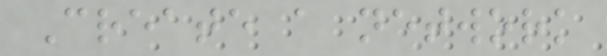Create a network
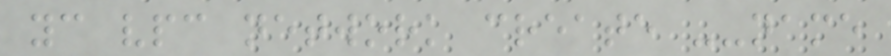yc vpc network create --name
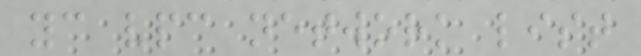yc vpc network list
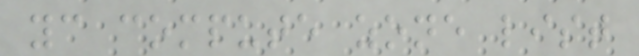yc compute zone list
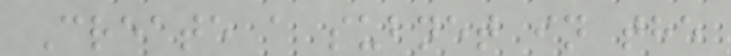Create a subnet in the
